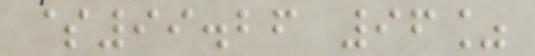$99.26 96%
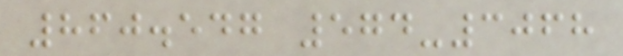860.547 574-3068
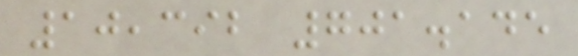10,392 701.145
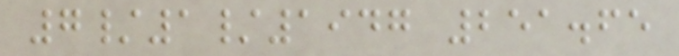7/1/1947 251.65
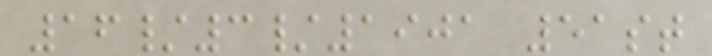16/3/1901 51st
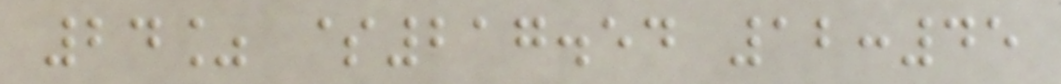24% $217.54 12:45
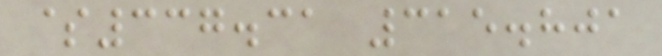$337.31 315.801
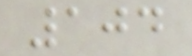104
